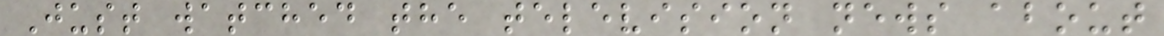Just watched the television news about
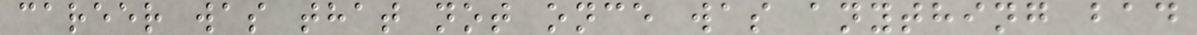career was that not once was anything bad
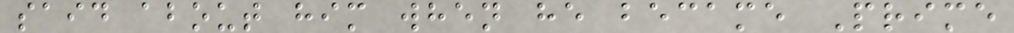said about him when he became Prime
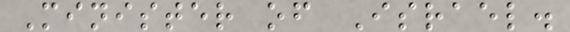Minister of Israel.
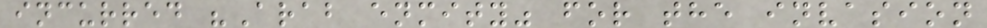incurred "Arab enmity" for the invasion
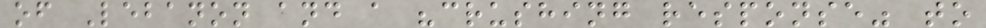of Lebanon and a "crushing response" to
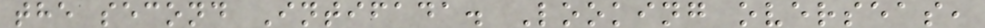the second Intifada. Looking overseas,
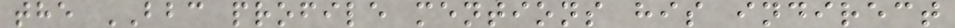the BBC profile mentions his indirect
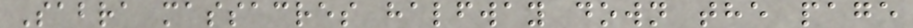Sabra massacres halfway down the page
